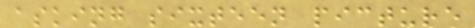asking sixteen picture
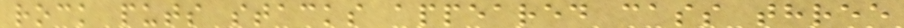rock puts stacks appeared cass three
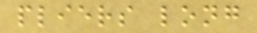pliers long
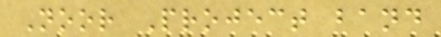Noor Project band
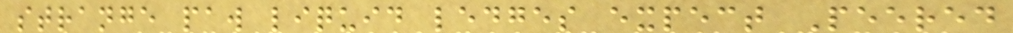strange paw liquid ledges expect Peered
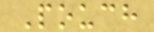Pouch
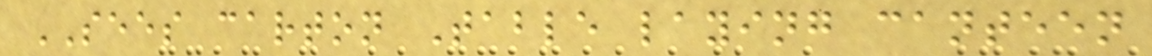SEES carton Table laying canteen
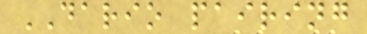DARIO pairing
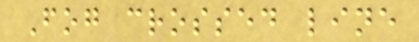Fog crossed line
